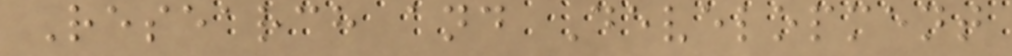Research and Development
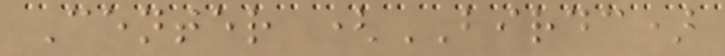Center (BIRDC)
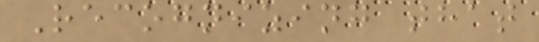Recognizing that
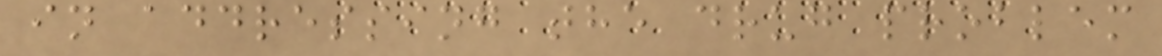in addressing the drug problem
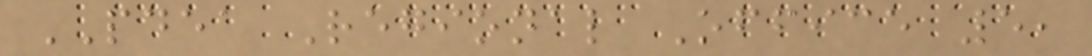PDEA Regional Office 5,
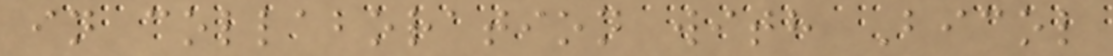in collaboration with Bicol
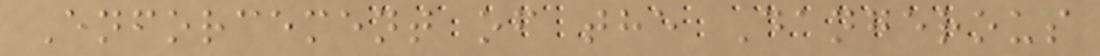Enforcement of the Dangerous
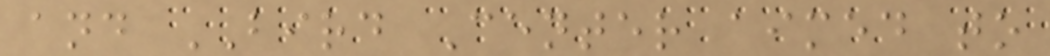and BIRD Center aimed to
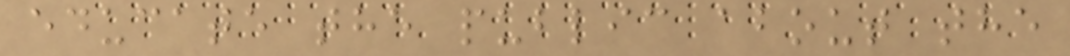educate the public about the
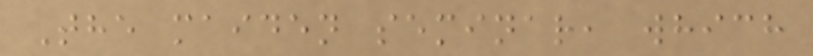The maiden seminar, which
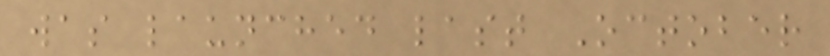was launched last October
